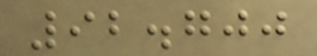92.700
